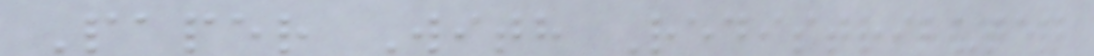Paper With Redistributed
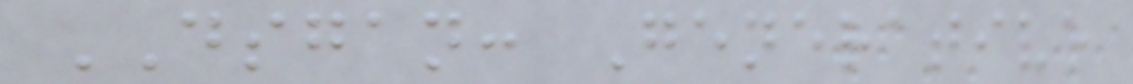DSGAN: Generative
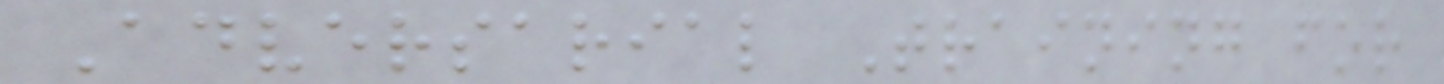Adversarial Training for
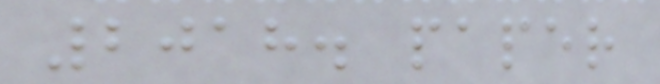2018. paper
